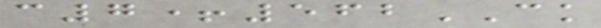c7+562CK
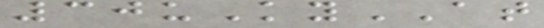30uKyAT
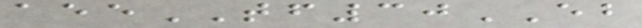aeeTF30EB
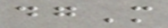dgM
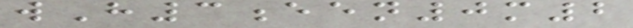wH3een0m2
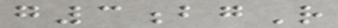g3bgR
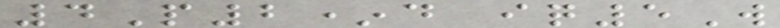4P2*d iq5W
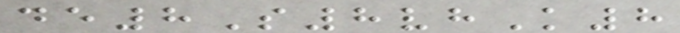de8S8vhK8
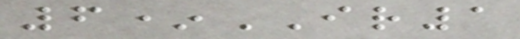6*IR1
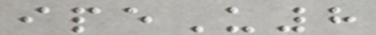ipeU8
